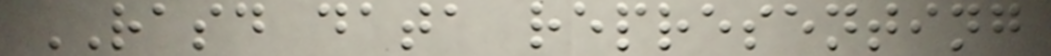RASD data representing
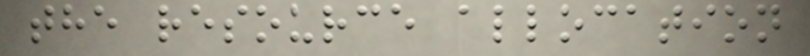the resource allocation
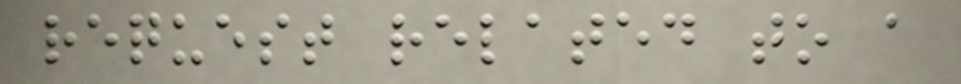request related to a
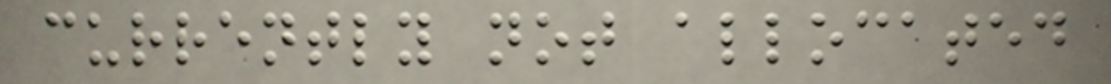currently not allocated
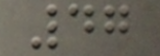47
